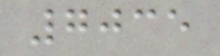7035
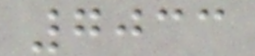7033
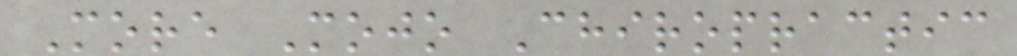More Mojo Chiropractic
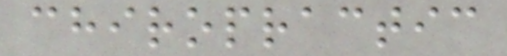chiropractic
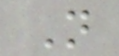N
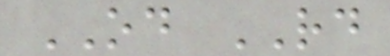OD RD
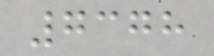7378
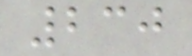230
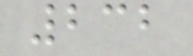232
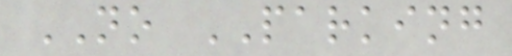NO PARKING
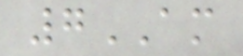7AM
